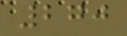270
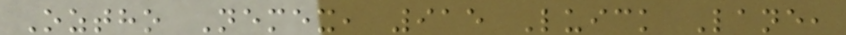Oztho Nemex, 915 Luick Lane,
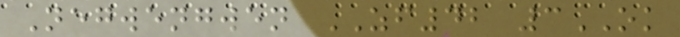Negwengwen ZF42 3OK
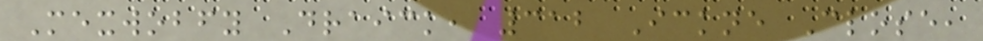Mexwobfy Draick, 312 Ickne Close,
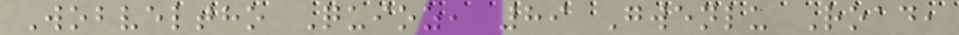Wobveltho Quioz, 89 Gwenlu Road,
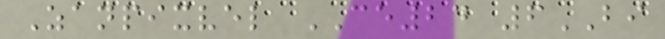Zanpixvel CE24 6BI
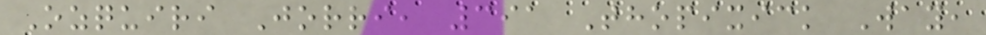Ozquiri Jorri, 391 Thopixick Way,
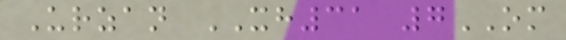Urzan XH31 7OM
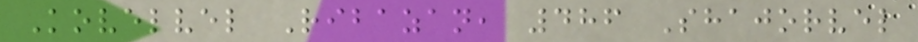Kovelvel Ribazan, 486 Shajorvel
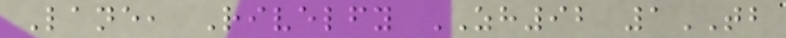Lane, Rivelfy ZH92 1TB
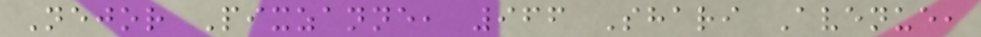Nejor Pixzanne, 966 Shari Avenue,
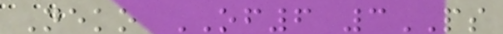Neko OF6 3PS
